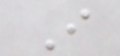I
